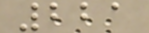221
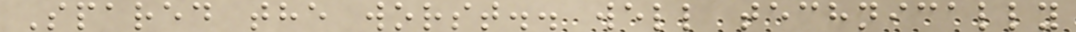Spared the worst.. well technically
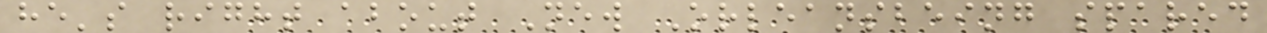he's right about New Orleansbeing spared
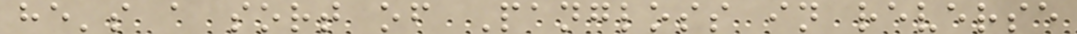he's a sort of Pangloss in reverse
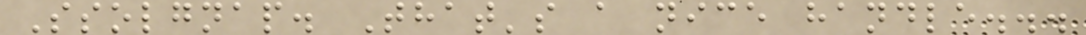Ssolgnap. That's a nice handle...
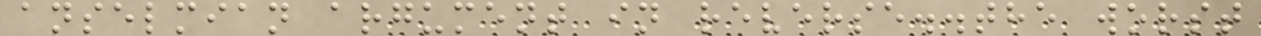anselmian argument in reverse..the worst
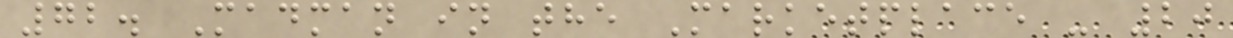72. Madman in the Marketplace - 20
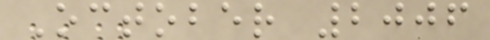October 2006
